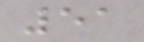51
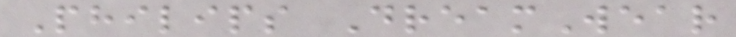Philips DreamWear
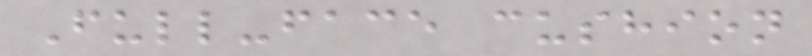Full-face cushion
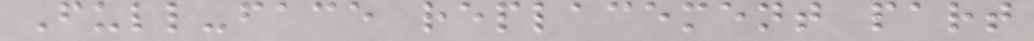Full-face replacement part
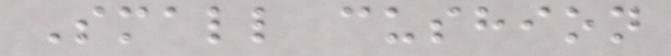Small cushion
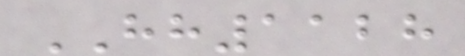HH1128
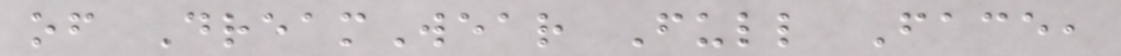of DreamWear Full Face,
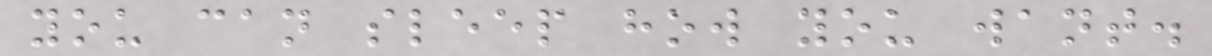you can sleep how you want.
